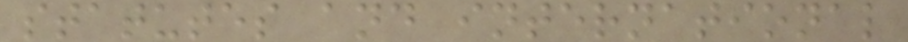statutes and international
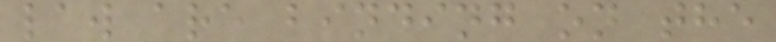law are binding on the
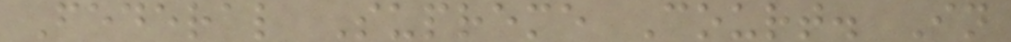Federal Supreme Court. In
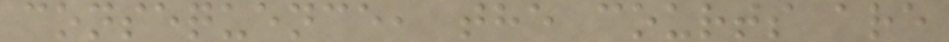consequence, the courts are
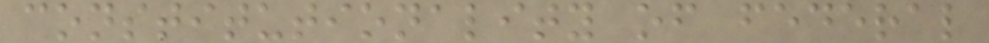constitutionality of federal
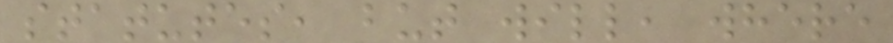statutes, but will, where
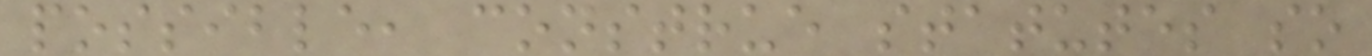possible, construe statutes so
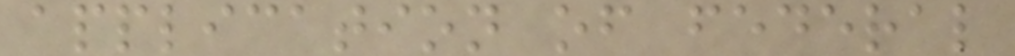application of federal
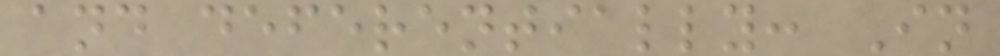and deferentially: In
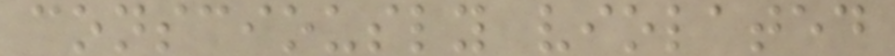consciously violated
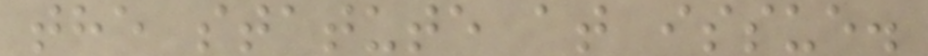the statute at issue.
